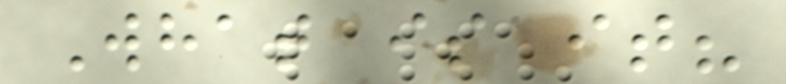What is it?
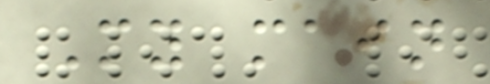My main
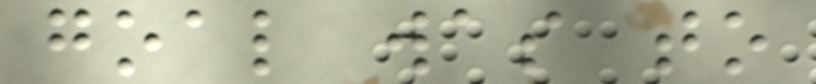goal was to
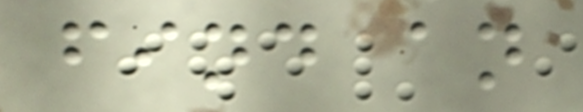find an
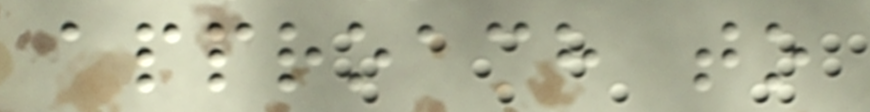approach to
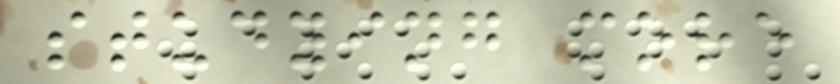studying more
